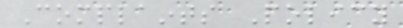Complaints Policy
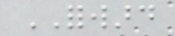FORWARD
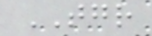TOGETHER
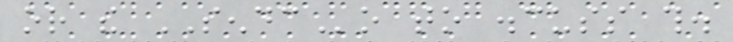or the SENDCo to discuss this.
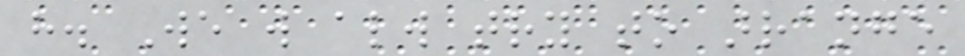have. We will always try to arrange
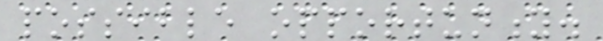possible opportunity.
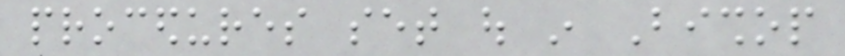procedures set out in Bishop
